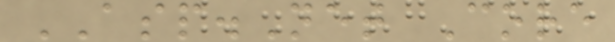ASP.Net Core
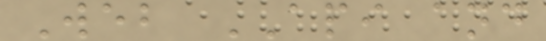Web API and
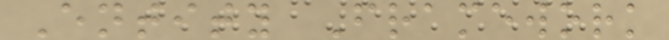Entity Framework
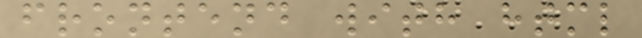frontend with html
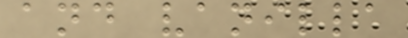and vanilla
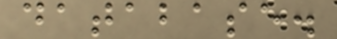database.
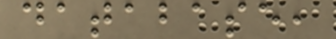database,
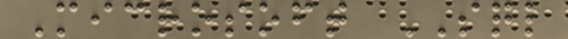Microsoft SQL
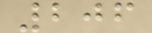206
